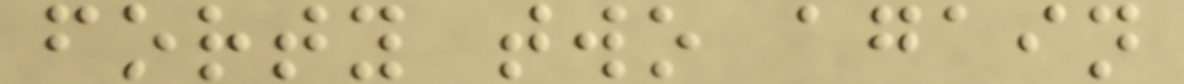forty two again
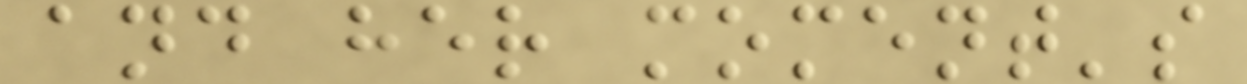and her moment's
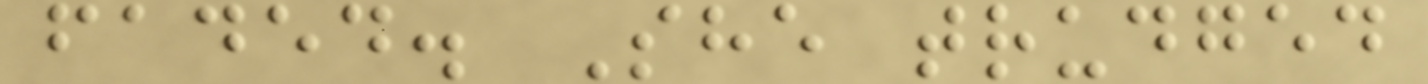faded. She trudged
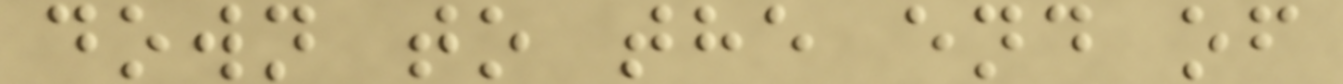down to the end of
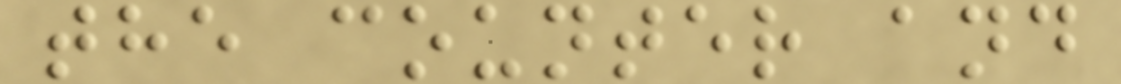the counter and
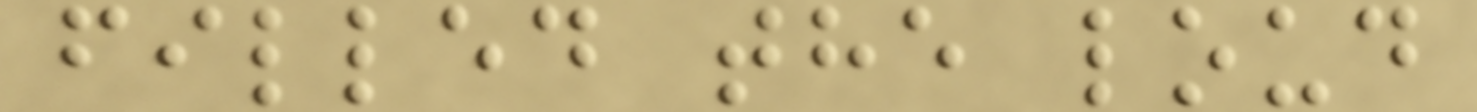filled the loud
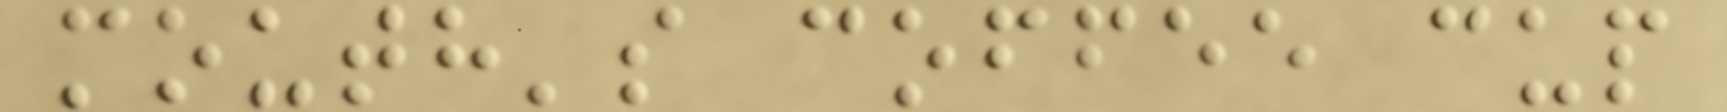mouth's coffee cup
